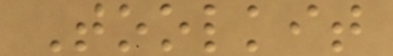Toolkit
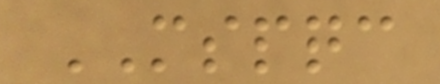MSPQC
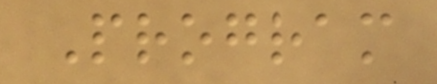Program
